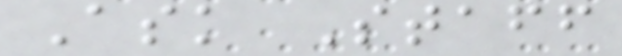Ask Staff
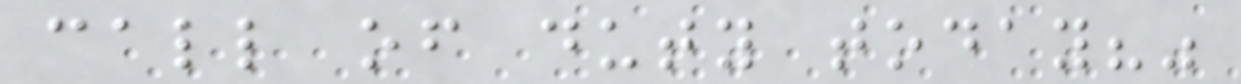call of duty today?"
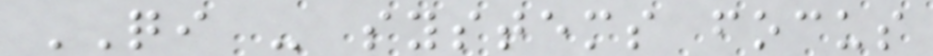QI - systems focus
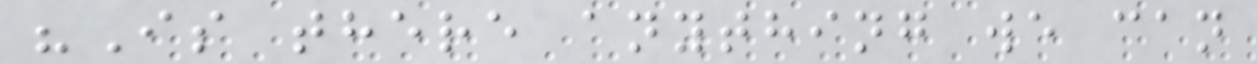"Is there anything we can
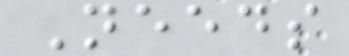Needs
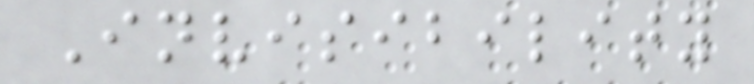Invisibility
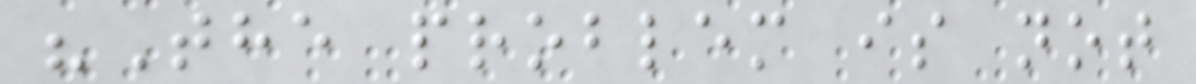"The problem is not
